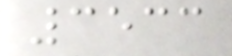3533
